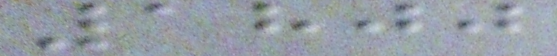1800
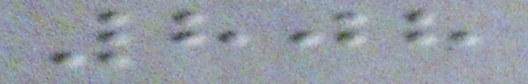808
